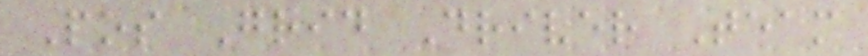Pos Grid Driver Team
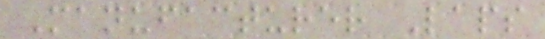Manufacturer Laps
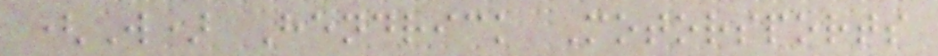(W) Hendrick Motorsports
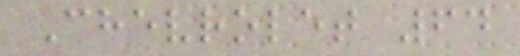Chevrolet 64
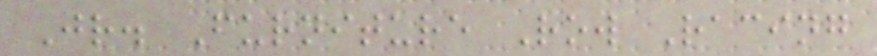Jr. Furniture Row Racing
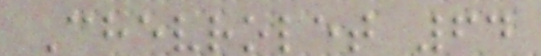Chevrolet 64
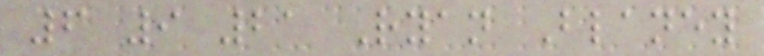6 9 21 Ryan Blaney
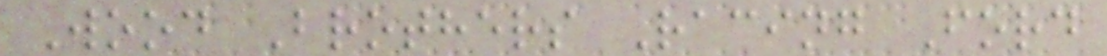Wood Brothers Racing Ford
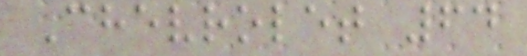Chevrolet 64
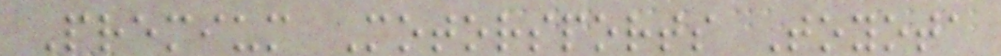Premium Motorsports Toyota
